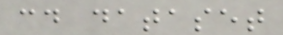cd dataset
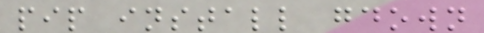pip install gdown
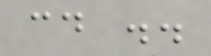cd ..
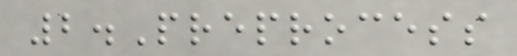2.Preprocess
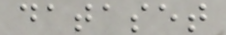dataset
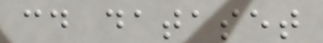cd dataset
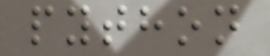python
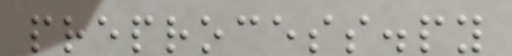preprocess.py
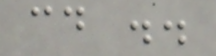cd ..
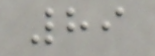89
